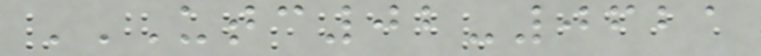UTC02-0621
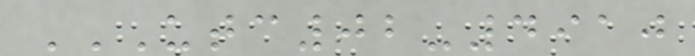UTC02-4910
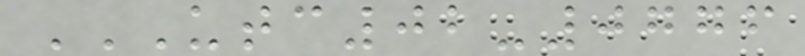UTC02-0776
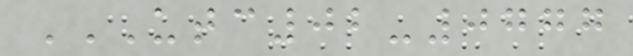UTC02-0777
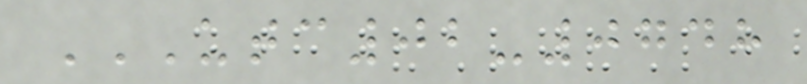UTC02-0748
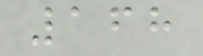168
